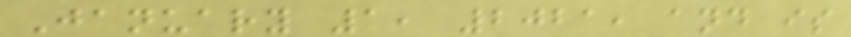January 1, 2021, and is
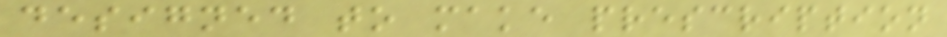designed to make prescription
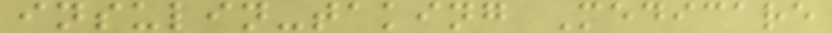insulin-taking Medicare
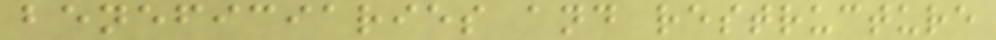beneficiaries and restructure
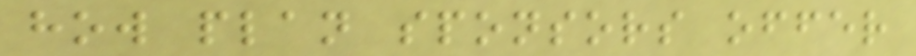how plan sponsors offer
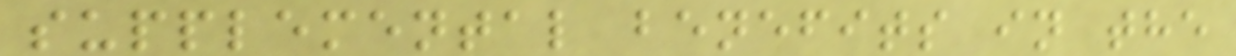supplemental benefits in the
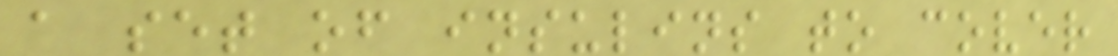a set of insulins to cover
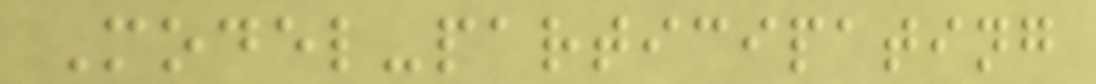Model-participating
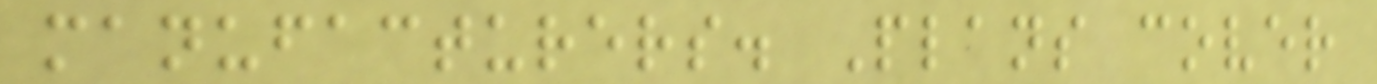manufacturers. Plans cover
